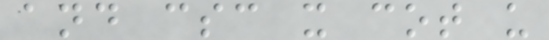and csc x cot u
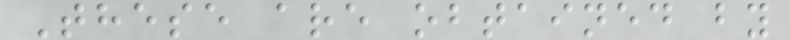These are obtained by
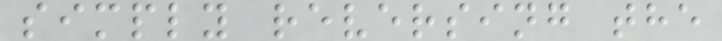simply reversing the
